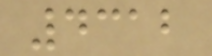4312
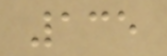135
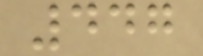447
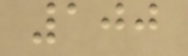100
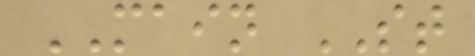MAIN ST
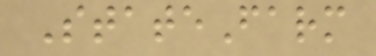StateFarm
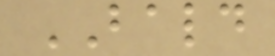BALD
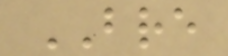BRE
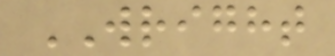WRIGHT
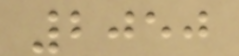2050
